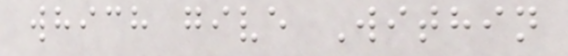which give Within
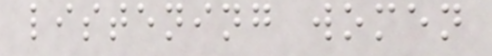listening women
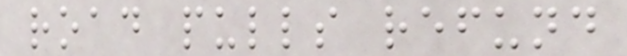road pulls refund
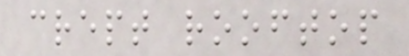crept rooftop
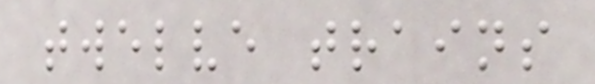twelve trains
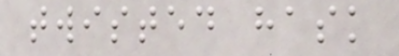twisted hask
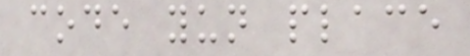code yun place
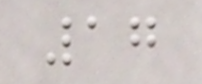17
